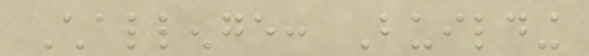Challenge: Building
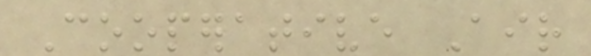Cooperative Air
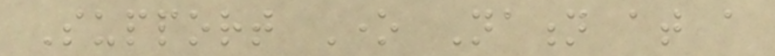Support One Nation at a
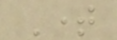Time
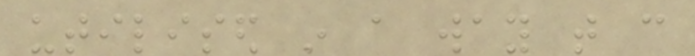utilised in a way that can
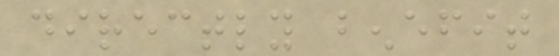directly benefit
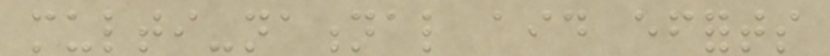multi-national aid efforts
